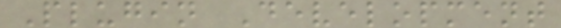Plugin Development
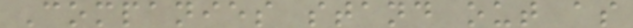Companies stand out as
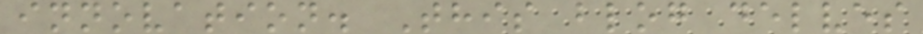innovation. This blog delves
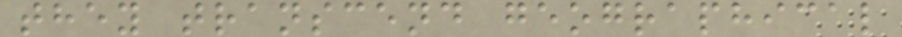they transcend geographical
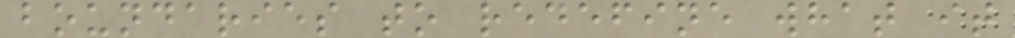boundaries to redefine what it
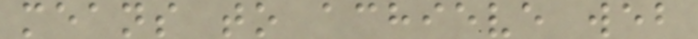means to achieve web
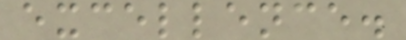excellence.
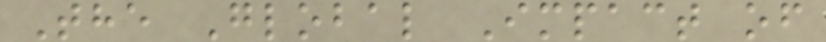The Global Impact of
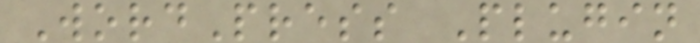WordPress Plugin
